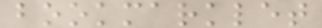bookmarklet
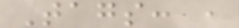Tags: ,
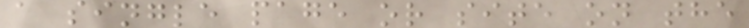a single page or site on the
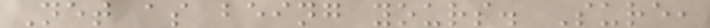Net as being yours. Sure,
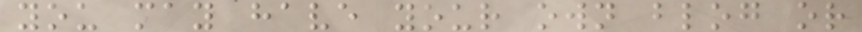you may have your own blog or
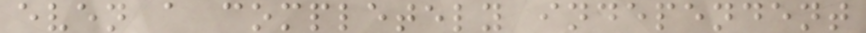even a completely independent
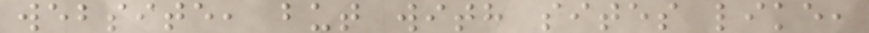website, but with sites like,
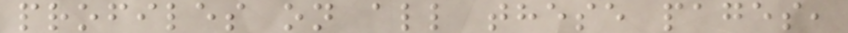profiles on all these pages,
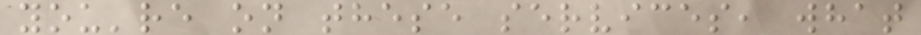you're on these services, what
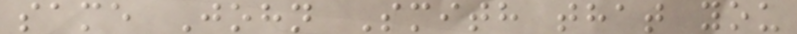same John Smith that you
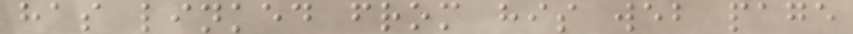has linked from his web page
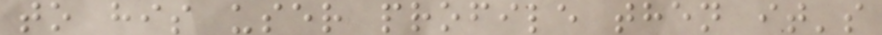to his user profile then it's
